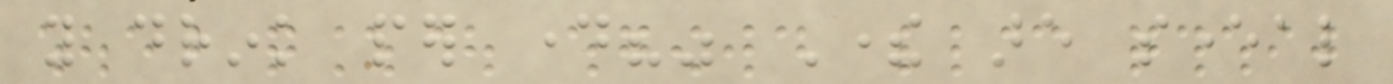you drink per day?" There are several
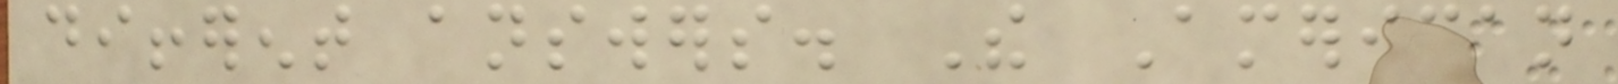different answers. The American
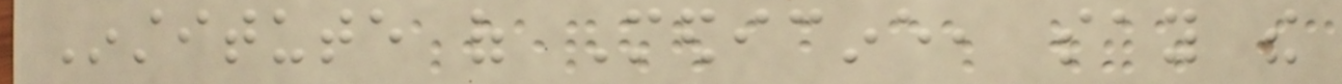Institute of Medicine, say the
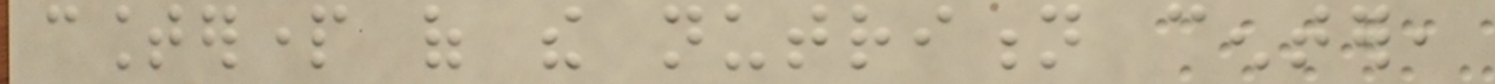counterpart of the nutrition center,
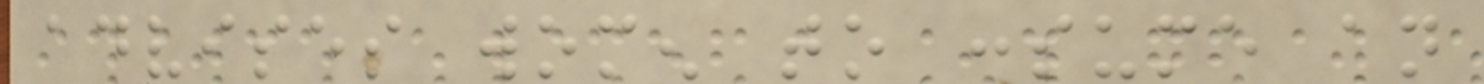advises women to consume an
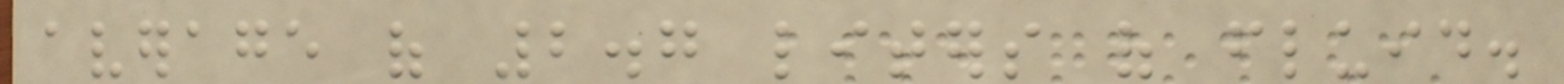average of 2.7 liters of fluid.
